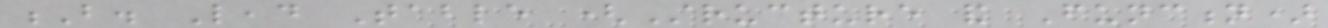B. Lead Table (Structure and Function)
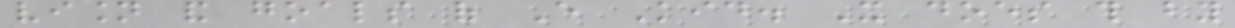vision and goals of Every Kid. It does this by
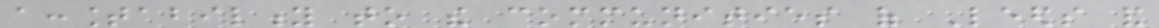accountability to the communities of Leeds and
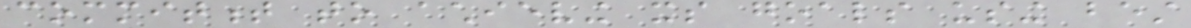commitment to achieving its goals using best
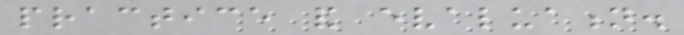practice and evaluation.
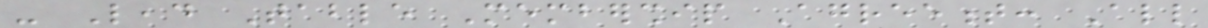- Lead Table Membership Agreement: All
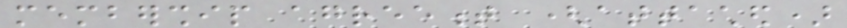membership agreement (attached)
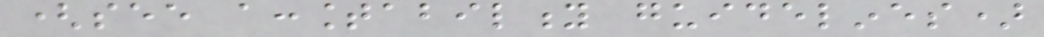(see accountability guidelines)
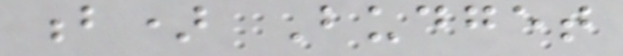b) Budget
